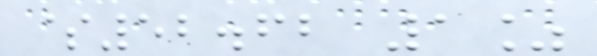$52.62 1%
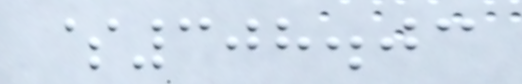$308.03
